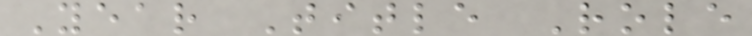Year Title Role
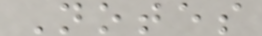Notes
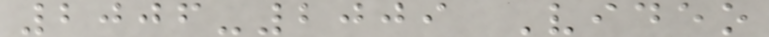2006-2009 Video
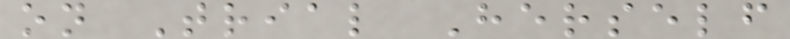on Trial Herself
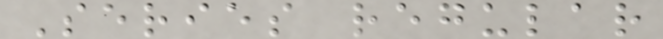Series regular
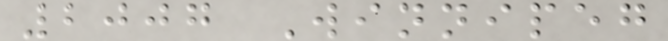2007 Winnipeg
